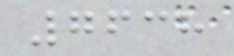7638
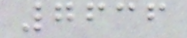7636
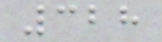328
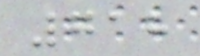718
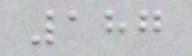187
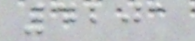4201
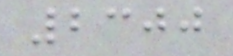2300
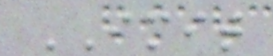IMIT
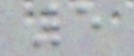5
